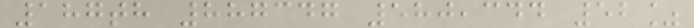187th 887347 580,344 52%
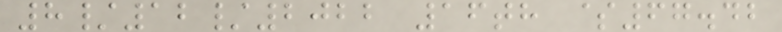8/12/2022 16th $67.42
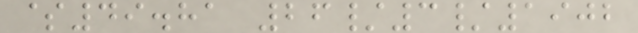$49.81 26/3/1902
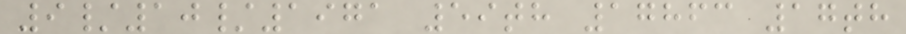9/10/1971 59th 17863 17th
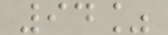94%
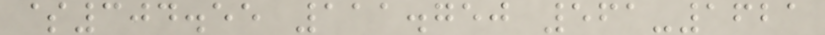$304.55 111.750 561-1621
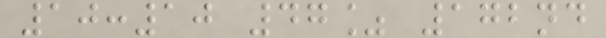10:10 47% 172nd
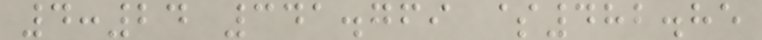4:24 341.769 $482.85
